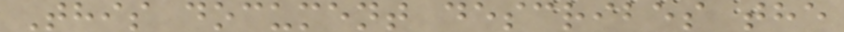This document describes the
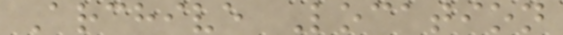Archive Location
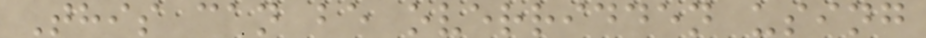This can be overridden using
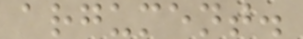argument.
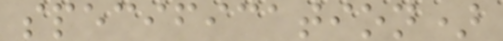specification)
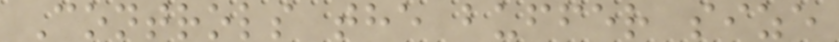Controls the buffer size
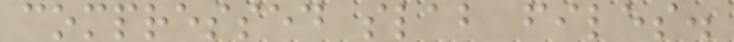compressed slab files.
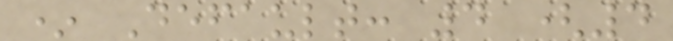* Default: 4 (4
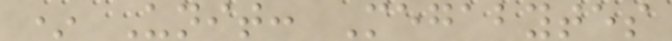* Unit: Megabytes
